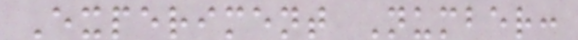Experiment Number:
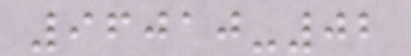96010-02
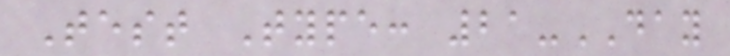Test Type: 21-DAY
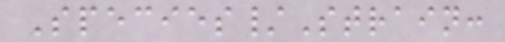Species/Strain:
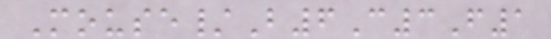Mouse/B6C3F1
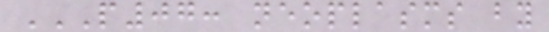P07: NEOPLASMS BY
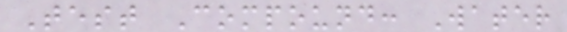Test Compound: Water
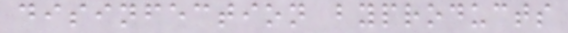disinfection byproducts
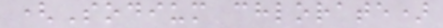(Sodium chlorate)
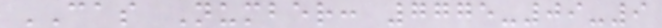CAS Number: 7775-09-9
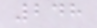248
